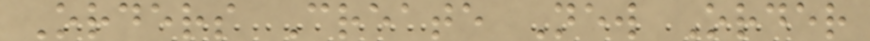Orders Create New Order
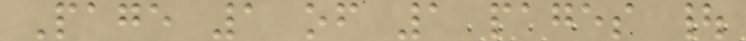Page 1 of 1 pages |
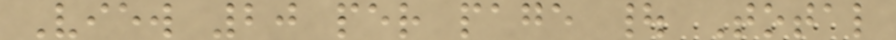View 20 per page | Total
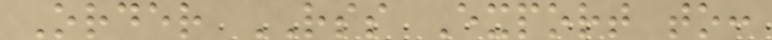Order RSS Export to:
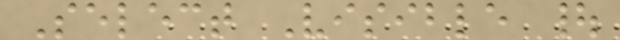Select Visible |
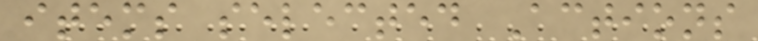items selected Actions
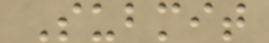Submit
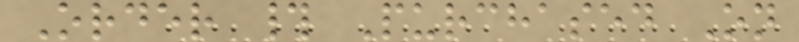Order # Purchased On
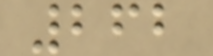262
